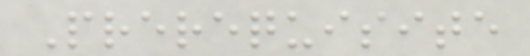Prerequisite
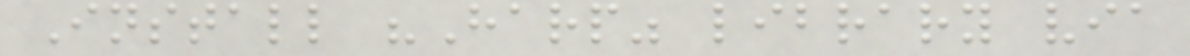Install "Harp" library via
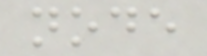node
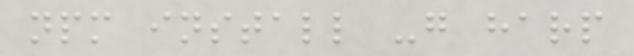npm install -g harp
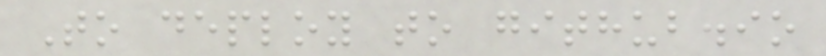To deploy to github.io
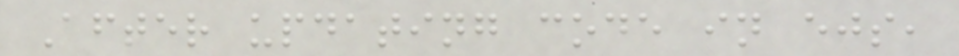After updating code in ejs,
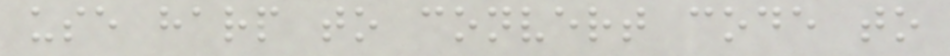use harp to convert code to
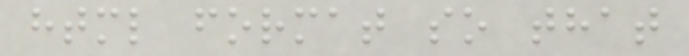html format so that
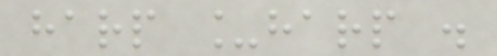harp _harp .
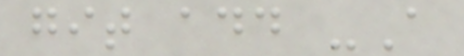git add -A
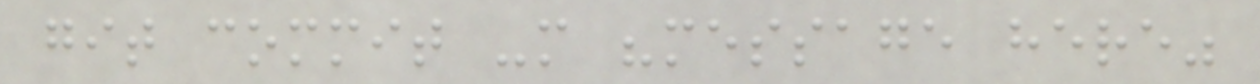git commit -m "message here"
